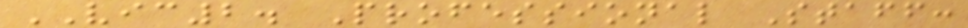VIC2. Professional Staff:
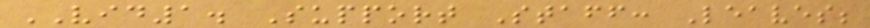VID1. Support Staff: Leaves;
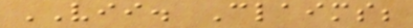VII. Claims;
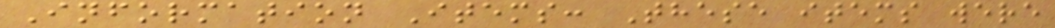Information Items: These items were
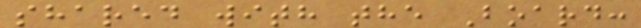shared with the Board:
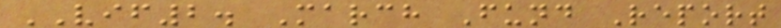VIF2. March Fund Report
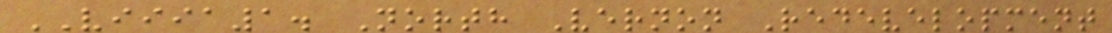VIIIA1. North Vernon Redevelopment
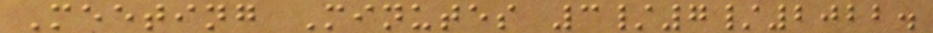Meeting Minutes 3/7/2022.
